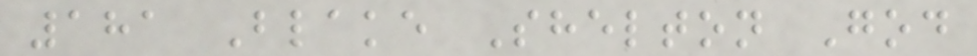181 Blake Shelton God
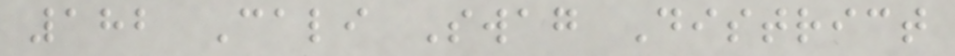182 Cali Swag District
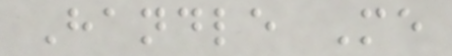Handle Me
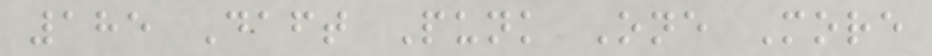185 Daft Punk One More
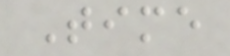Time
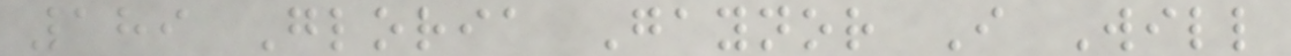189 Gloria Gaynor I Will
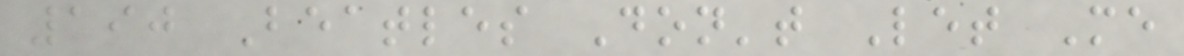190 Beatles Don't Let Me
